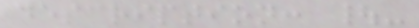description: |-
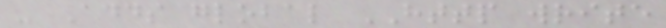- Adds global HTTP write
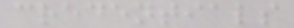credentials
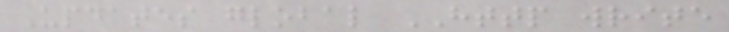Updates global HTTP write
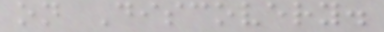on Discovery.
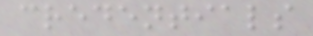credentials
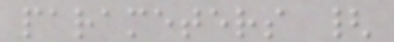parameters {
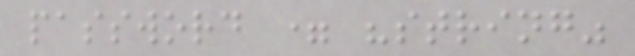password = "string"
